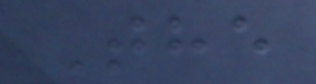The
